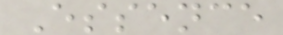Essence
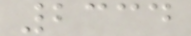2334
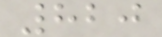820
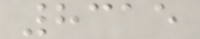8315
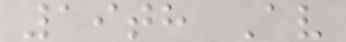19th Av
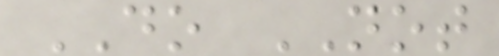DO NOT
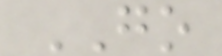GO
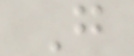G
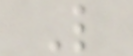L
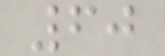60
